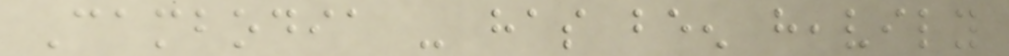Cambodia - has been heavily
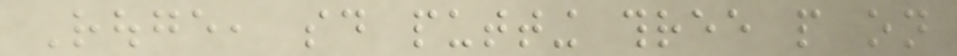Rouge, said putting three people on
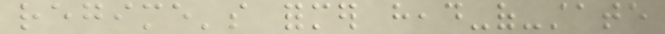regime's former head-of-state
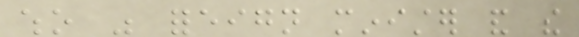who was foreign minister and the
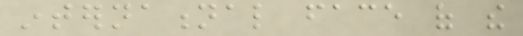international face of the
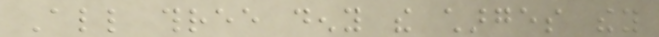All three deny the charges they
